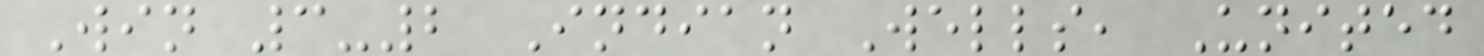Win 3-2 Indian Wells, United
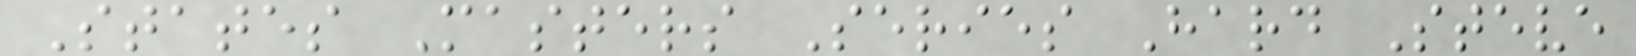States Masters Series Hard Steve
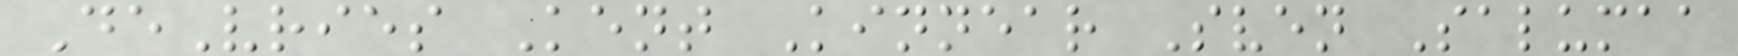DeVries Kent Kinnear Sven Salumaa
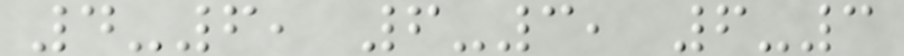4-6, 6-3, 6-3
